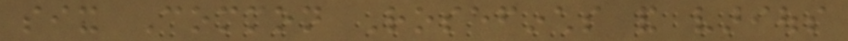six Common Rosefinchs and various
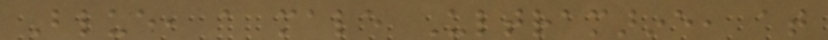Blue, a male Ultramarine, at
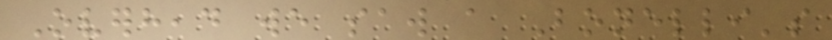Overhead we saw a Bonelli's
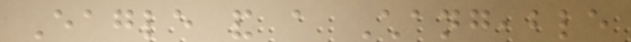Eagle and a Changeable
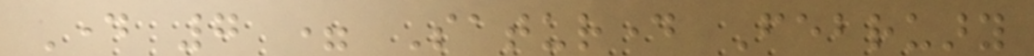Day 7 = Saturday February
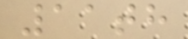11th
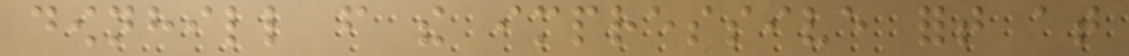downhill from the impressive fort at
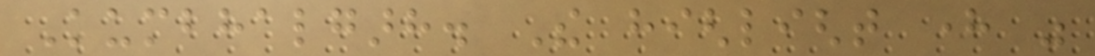Kumbhalgarh. The highlight here was
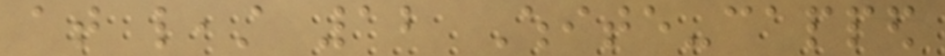at least 12 White-capped
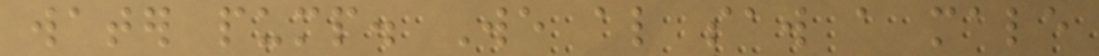water pump. We also saw a male
